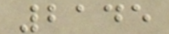2145
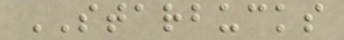STARBUCKS
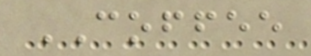COFFEE
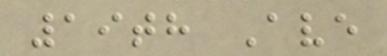19th Ave
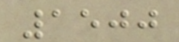1500
